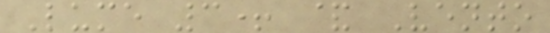Lume 3+ & Vento
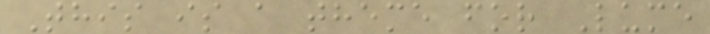This is a theme for Lume
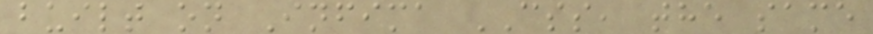built on Infima CSS, the same
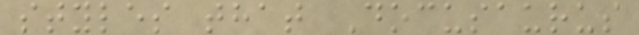styles that Docusaurus
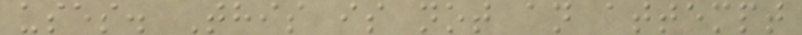uses. This is not an attempt
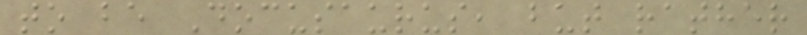to be Docusaurus, but rather
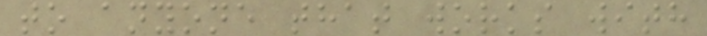to anyone that works with
